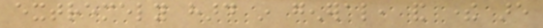extremely hard in general, and there are
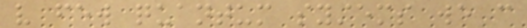very few quantum systems we can
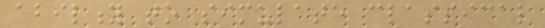ability to simulate classical
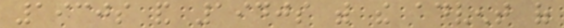1930s and 1940s with the advent of
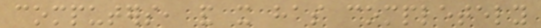computers, and it has completely
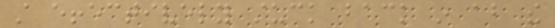still effectively stuck back in about the
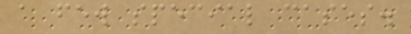a few special cases.
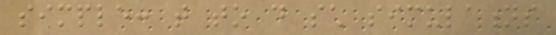simple: that to do such simulations
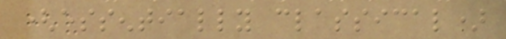(essentially classical)
